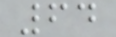64
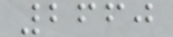2660
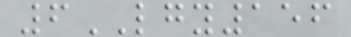6LGY156
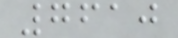7610
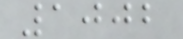1002
